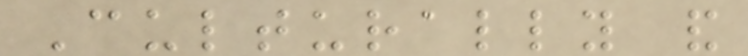Culturally and
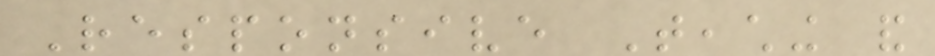Responsive Teaching and
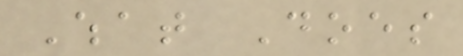What Does
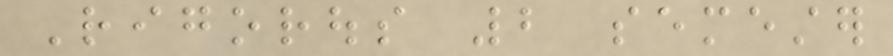Rigorous 2 semester
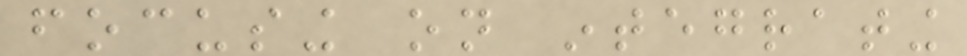focusing on integrating
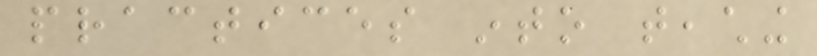practices into teaching
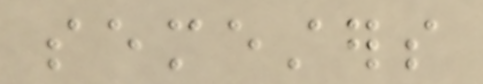semesters
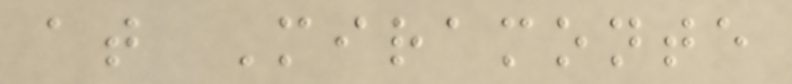at Miramonte
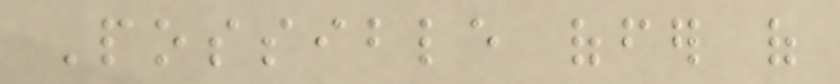Possible offer of
